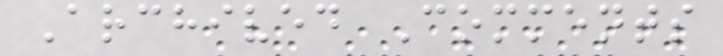Archived Comments
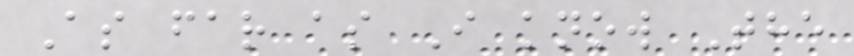As far as I know The
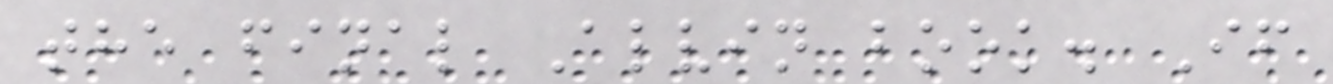the final Alvin book. If
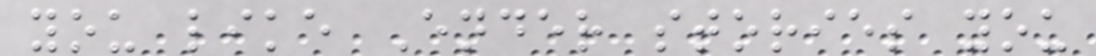you like Ender stories you
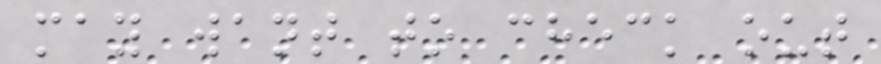may want to check out
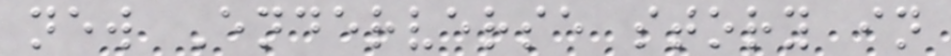new Enderverse story in
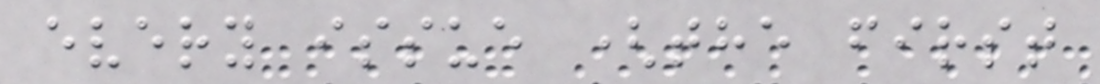every issue (the first
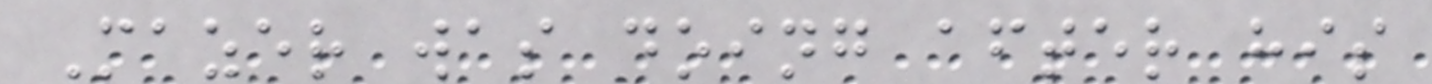Mazer was doing after his
